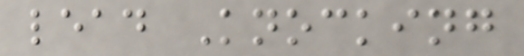lead Knocking
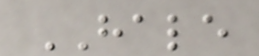HALE
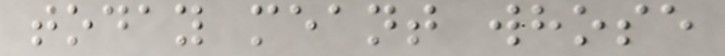today meant whose
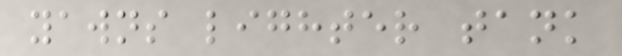yawns lighter tank
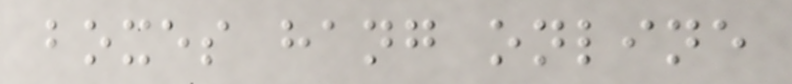boxes hang online
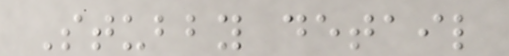Stubby detail
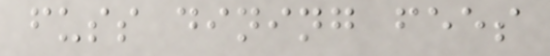fuss dining fees
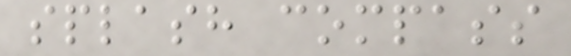splash compass
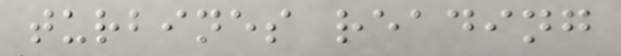turbines reading
